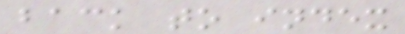back to index
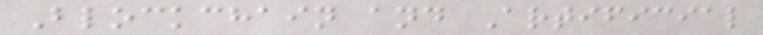Blockchain and Artificial
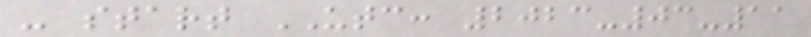- start UTC: 2023-03-11
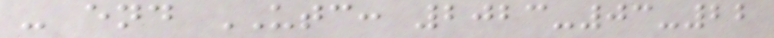- end UTC: 2023-03-22
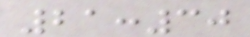21:30
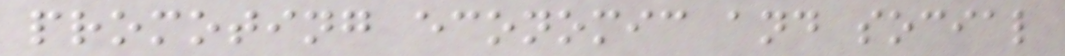promoting economic and social
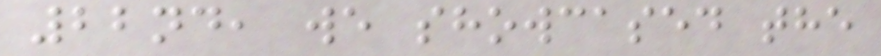22nd, we showcased the
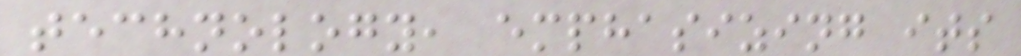technology, emphasizing its
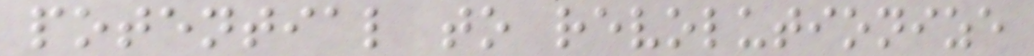potential to revolutionize
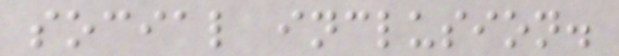social inclusion.
